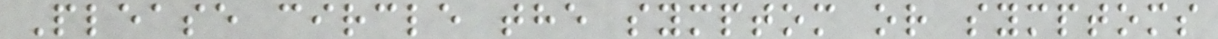Please circle the symptom or symptoms
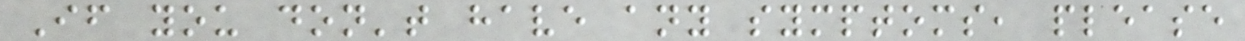If you don't have any symptoms, please
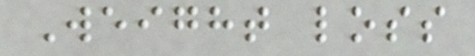Weight loss
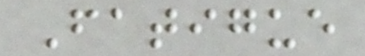Fatigue
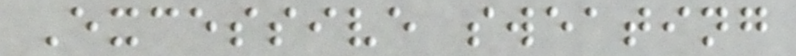Excessive sweating
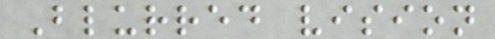Blurred vision
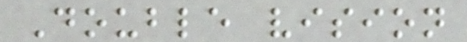Double vision
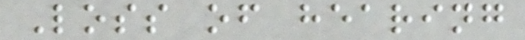Loss of hearing
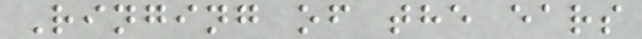Ringing of the ears
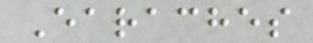Earaches
